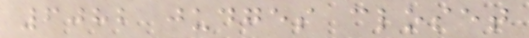6082 judges closet
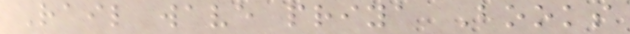Rail wave priya Books
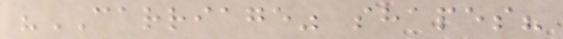"CARRIAGE" shapes?
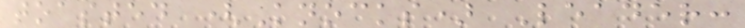toasted (Knocks) Leader:
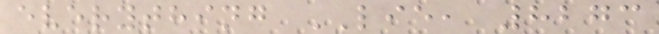everything LIE, 8273
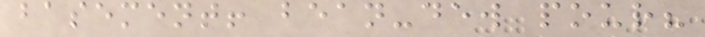basement! bean-dew pour?
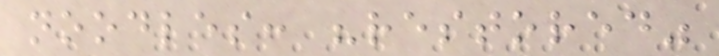noodles: "restored"
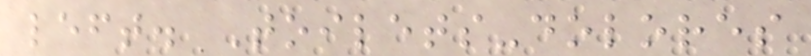left. Toilets-dolores
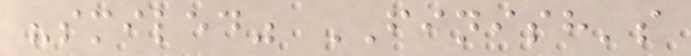"smiled" FINISH's
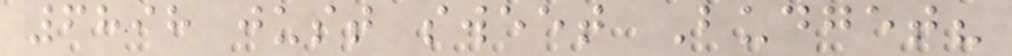6898 just sweet Budget?
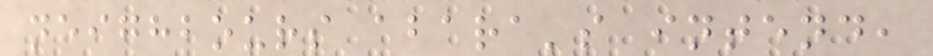neighbours abara's intend,
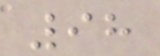98
